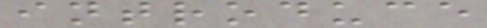introduce
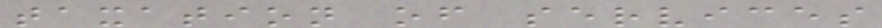taxation of services
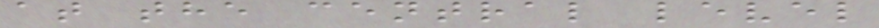at the central level
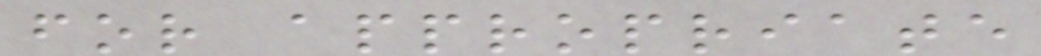for appropriate
